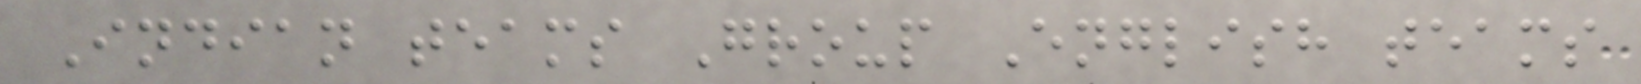Indian teams Group English teams
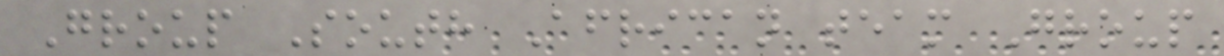Group South African team Group
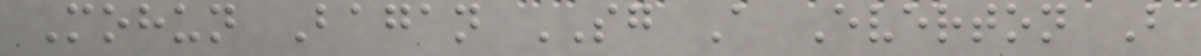Mohun Bagan SG A Everton B
